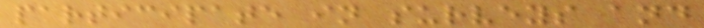participate in surveys and
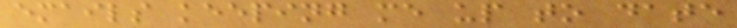emails keeping me up to date
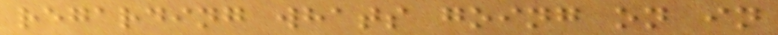regarding whats going on in
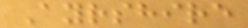Ayrshire
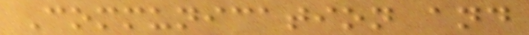Communication and
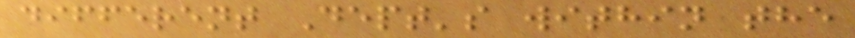different Dept's within the
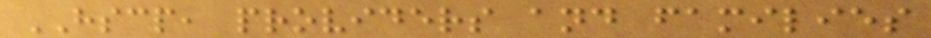HSCP, providers and families
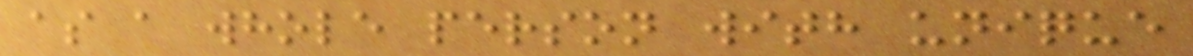as a whole person with unique
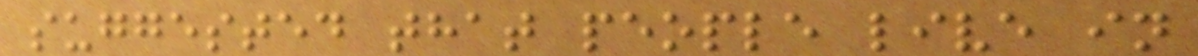suggested that people live in
